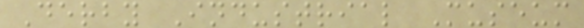Derby Industrial Museum
